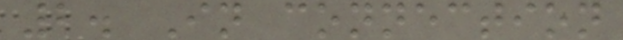2. In connection
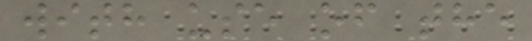with use of the
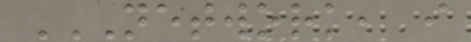NETWORK, I
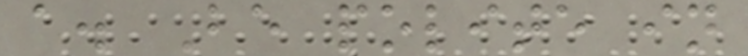a. Be polite in
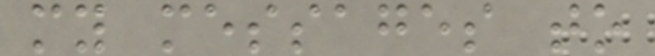my messages to
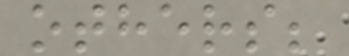others;
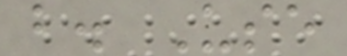b. Use
